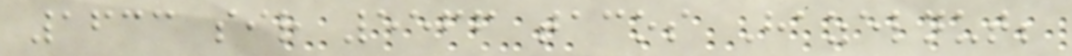1633 sir 5566 tacos Hazelnut;
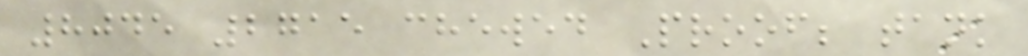8045 2715 chewed Proof; tank
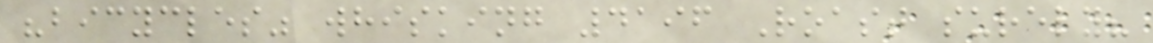"bicycles" whisking 4196 Roast surely?
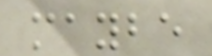maybe
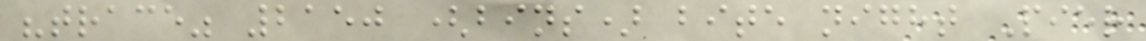"trace" 2150 (bins) bite night Pier
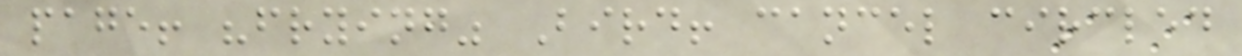page! "frying" Bird! cancel circled
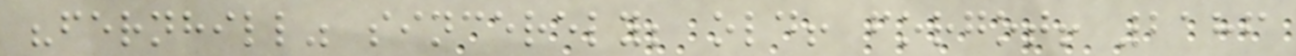"fernhill" sincerely; old! forgot! 2186
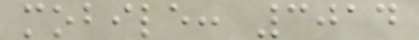mobile: 3014
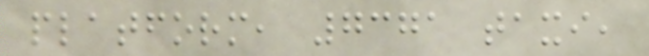platform, 7371 taxi,
